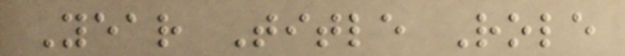Year Title Role
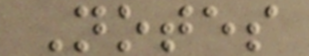Notes
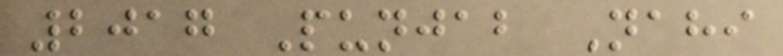2017 Punjab Nahi
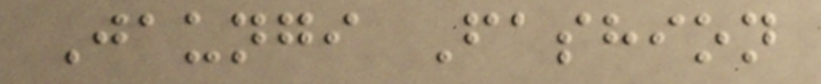Jaungi Fashion
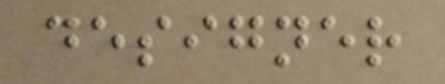designer
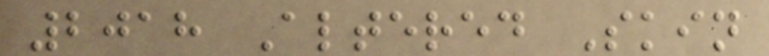2018 Altered Skin
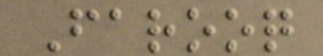Farooq
